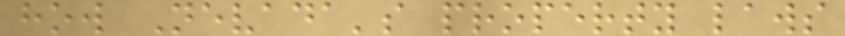how Nevada's property laws
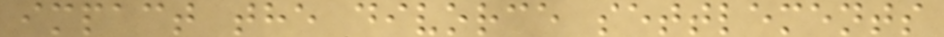impact the divorce settlements
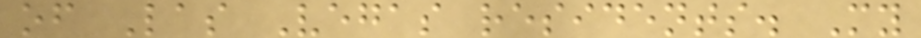of Las Vegas residents. My
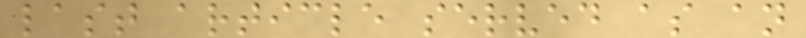last article served as an
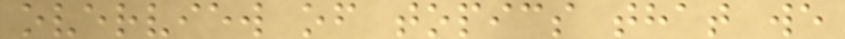overview of topics that we
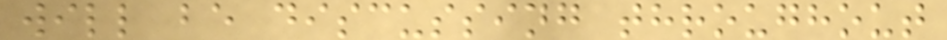will be discussing throughout
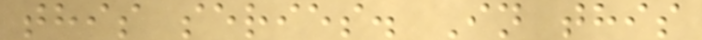this series. In this
